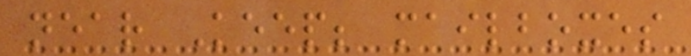near Keep; mailboxes
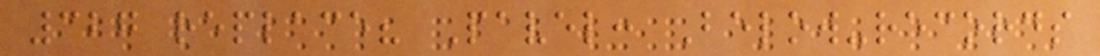327 replace? Pavel: Below-records
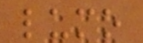lumo
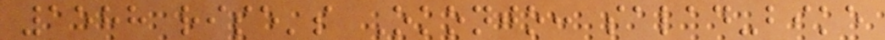1588 rise's Okonjo: salad-bike
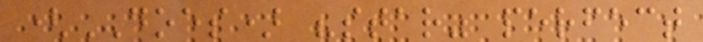(DOES) "star" perfect
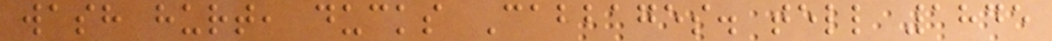wash hurt, ducks Cabbages. tell 1845
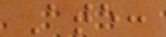Ate:
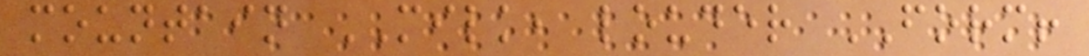mountain MILK, louder FORM!
